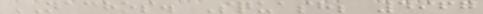NACHOS. Squash; 4967
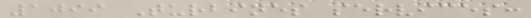1099 Turbines services:
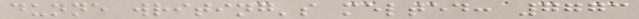dunne writing's melted: 7773
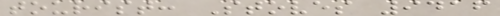tourist: Stoves 9416
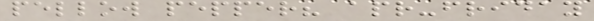pellow pepper? apr-friday
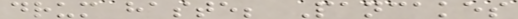drum haste; Pancakes
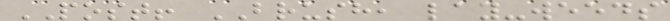POST! BRUSH, lay-weeds
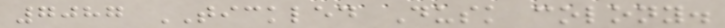7087 TICKLED Dusk colony.
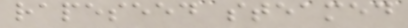rapeseed steamed
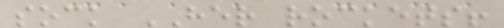sock HER rockets!
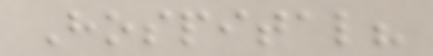Hospital?
